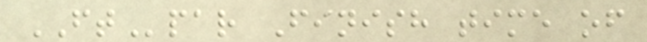FTpar Finish time of
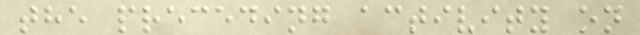the preceding activity on
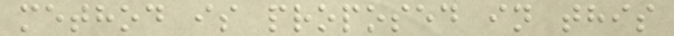method is proposed in this
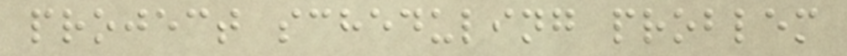project scheduling problem
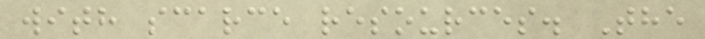with scarce resources. The
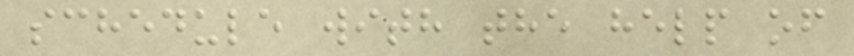schedule with the help of
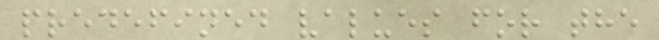predefined values for the
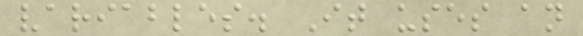variables. It uses an
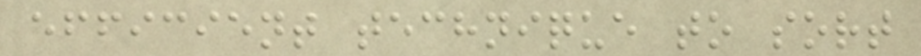efficient technique to sort
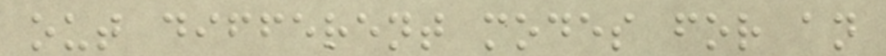out different modes for an
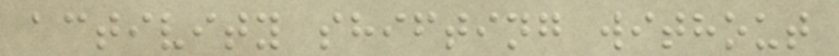activity shifting without
